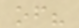of?
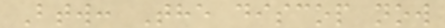Btw: The discop now
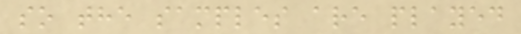so the samples are played
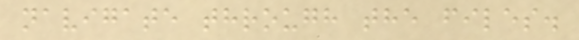navigate through the files.
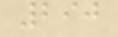290
